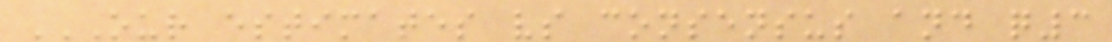OUR ESTIMATES VS CONSENSUS AND Q3
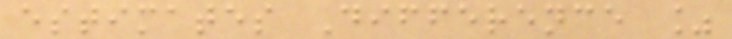estimates Difference %
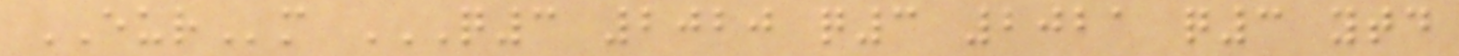EURm Q3 2020 Q3 2021 Q3 YTD
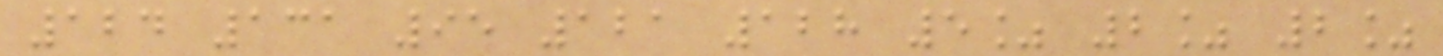124 131 95 121 128 5% 2% 2%
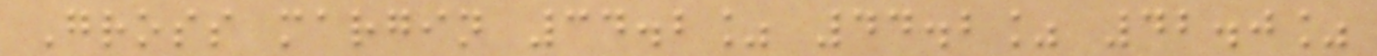Gross margin 34.2% 44.2% 42.0%
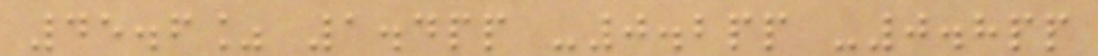45.6% 1.4pp -0.2pp -0.8pp
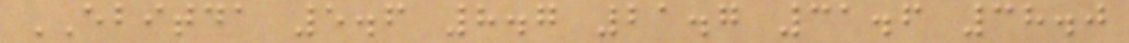EBITDA 5.6 8.7 21.7 31.6 38.0
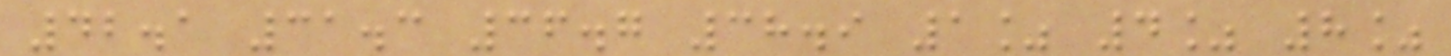42.1 31.3 36.7 38.9 1% 4% 8%
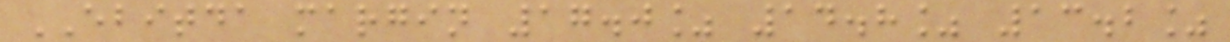EBITDA margin 17.0% 14.8% 13.2%
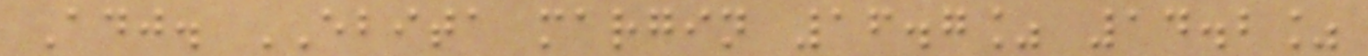Adj. EBITA margin 16.7% 14.2%
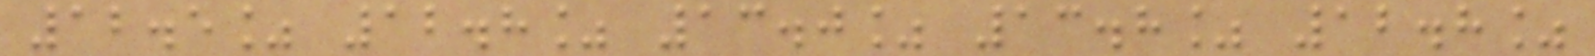12.5% 12.8% 13.0% 13.8% 12.8%
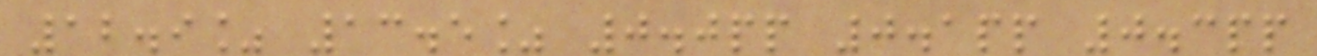12.9% 13.5% 0.0pp 0.1pp 0.3pp
